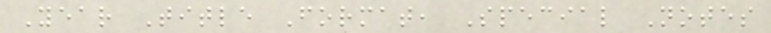Year Title Format, Special Notes
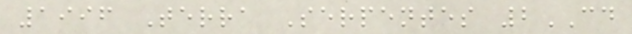1996 Terra Serpentes 2CD
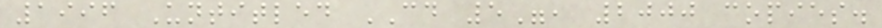1996 Untitled CD 5", 2000 copies.
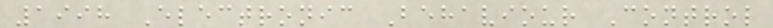1998 Electronic Behaviour Control
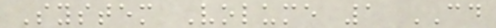System Volume 1 CD
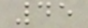45
